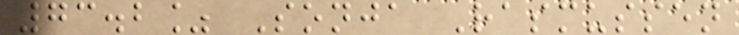73.2% Sonja Rasmussen
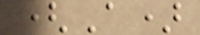(A)
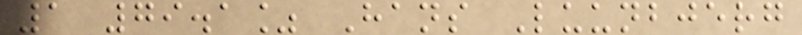1 79.1% Hans Luunbjerg
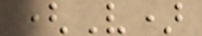(V)
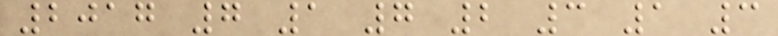2017 7 1 7 2 3 1 3
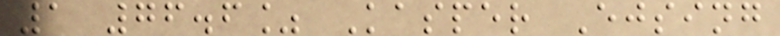1 76.6% Kasper Ejsing
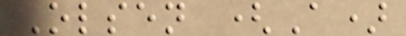Olsen (A)
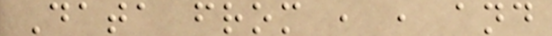Data from , , and
